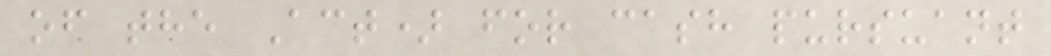of the Act) for cash pursuant
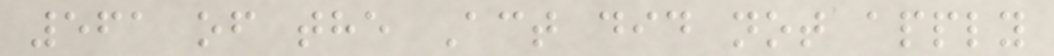561 of the Act did not apply
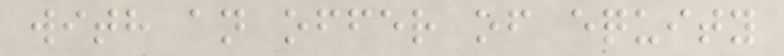with an offer of equity
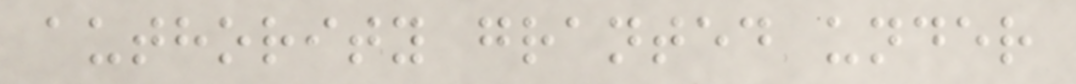authority granted under
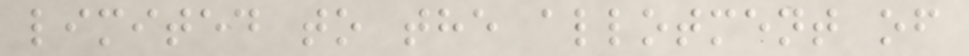limited to the allotment of
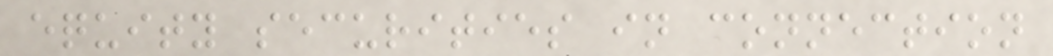equity securities in connection
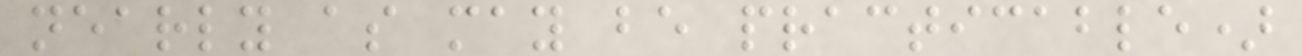nearly as may be practicable)
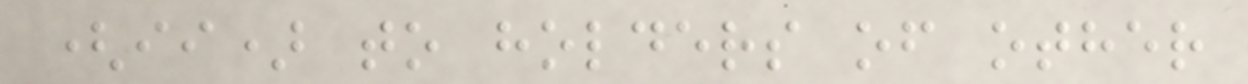(ii) to holders of other
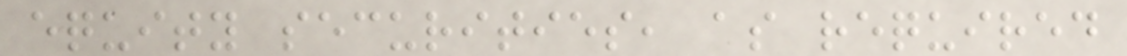equity securities, as required
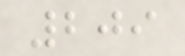209
